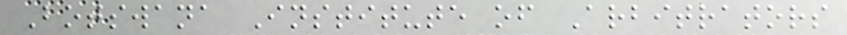Botswana Institute of Arbitrators
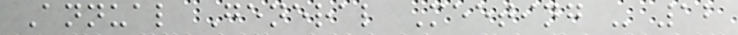Annual General Meeting - 12
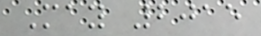May 2015
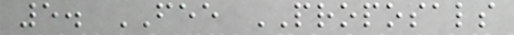5. FEE PROPOSALS
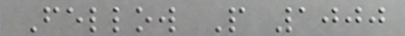Fellow P 1000
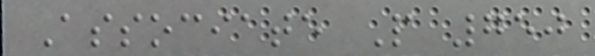Associate P 750
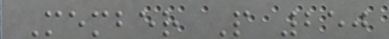Member P 250
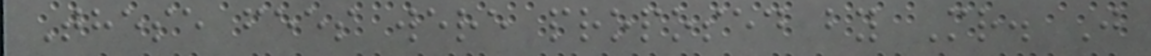These fees were proposed by Mr. J
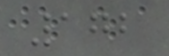172
